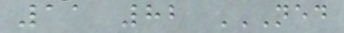11 82 NED
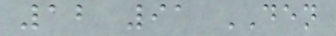12 91 DEN
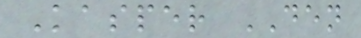Kasper DEN
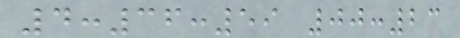4:36:59 00:23
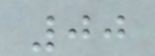00
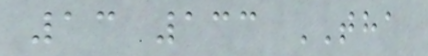13 133 THA
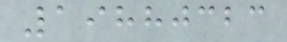19880323
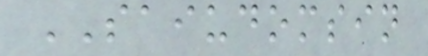SAIUDOMSIN
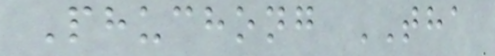Phuchong THA
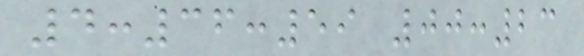4:36:59 00:23
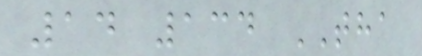14 134 THA
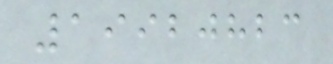19920823
